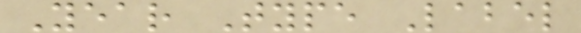Year Type Label
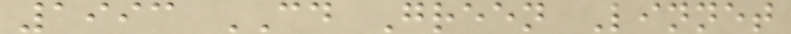1993 CD Green Linnet
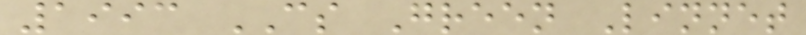1993 CS Green Linnet
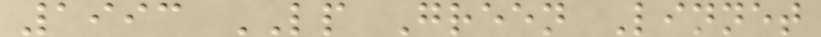1993 LP Green Linnet
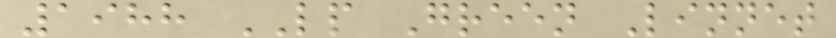1988 LP Green Linnet
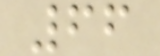66
